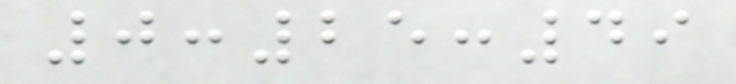0:25:49
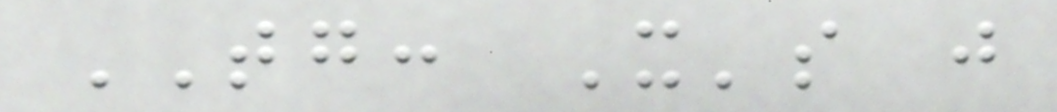TG: It's just
